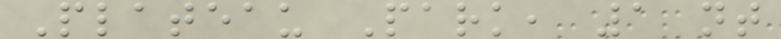Plateau Park, 1 nt
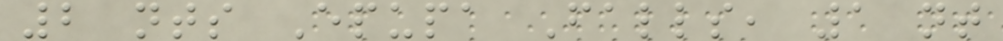2 nts Epupa Falls, 1 nt
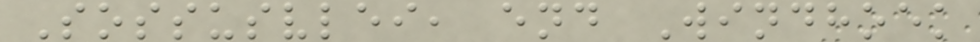Sossusvlei, end Windhoek
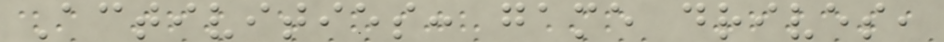Activities: game drives,
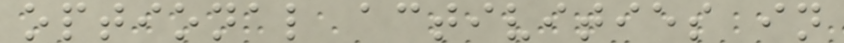optional activities in
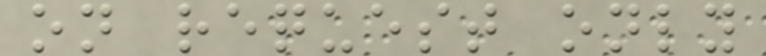on request only
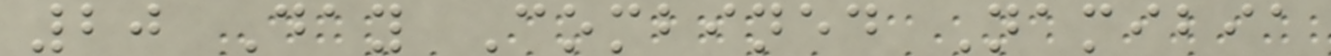20 Day Combined Namibia
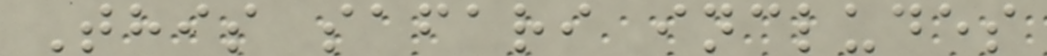This safari includes
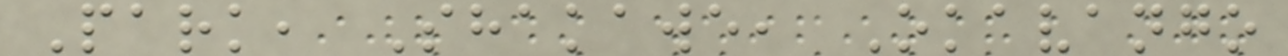Park, Shakawe, Okavango
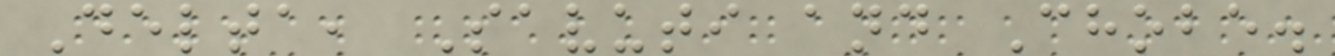Delta, Savuti and Chobe.
